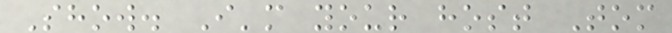Show. I'm your host Tom
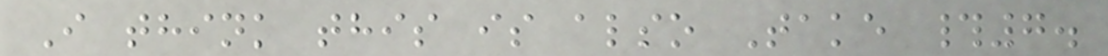I think this is also Take #7.
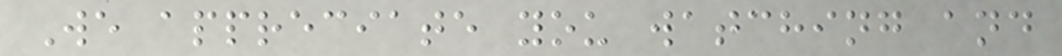We appreciate you watching and
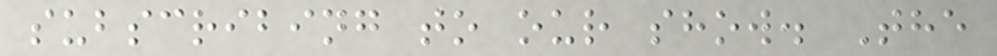subscribing to our show. The
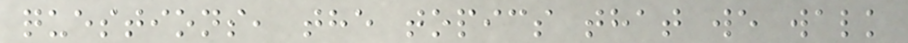questions, the topics that we walk
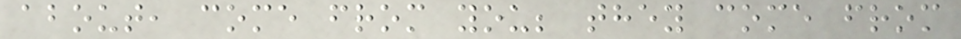about, come from you; they come from
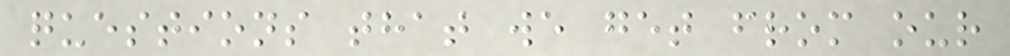questions that we get from our
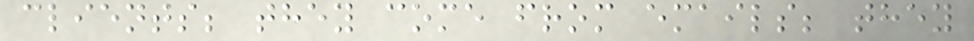clients; they come from emails; they
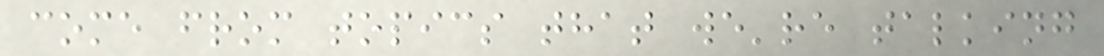come from topics that we're talking
